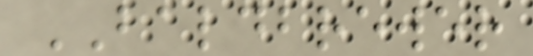BALDBREWER
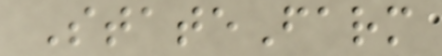StateFarm
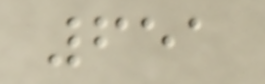651
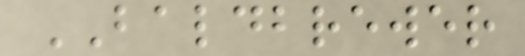BALDBREWER
